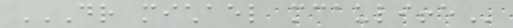DR MICHAEL MCAULIFFE
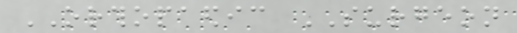ORTHOPAEDIC SURGEON
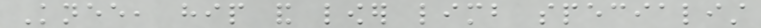Knee, hip and lower limb specialist
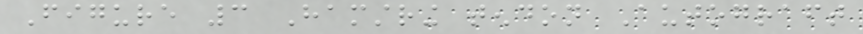Figure 3 Hamstring tendon Autograft
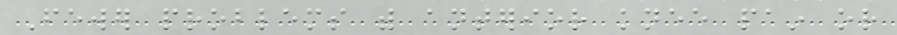Fewer problems with anterior knee pain or
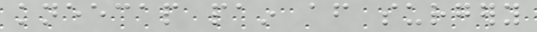kneecap pain after surgery
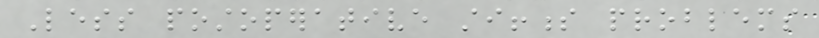Less postoperative stiffness problems
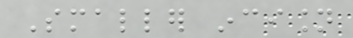Smaller incision
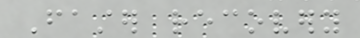Faster recovery
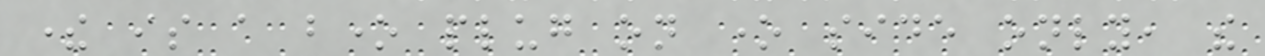there is a bone plug on one side only, the
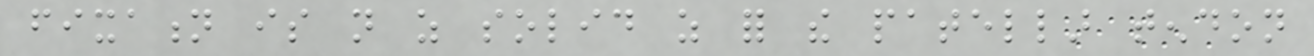fixation is not as solid as for the patellar tendon
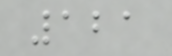121
